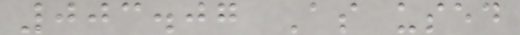003.07 As used
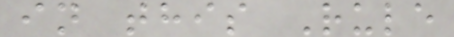in this Rule
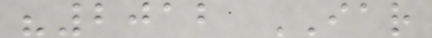"2012 IAR
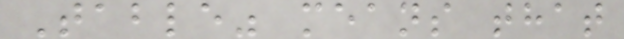Table" means that
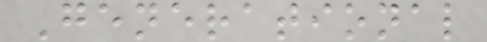Generational
